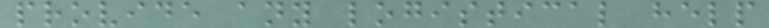provide any logistical help
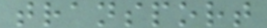transport
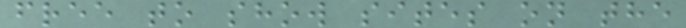free to show sites on the
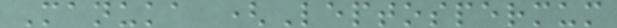Manuka (Leptospermum
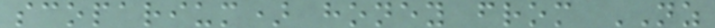scoparium) honey from NZ
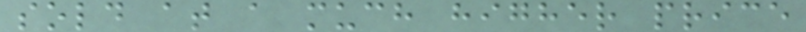sold at a much higher price
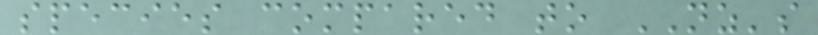species compared to NZ's
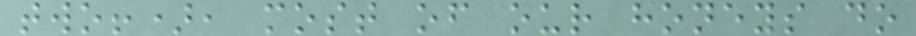two!), most of our honeys do
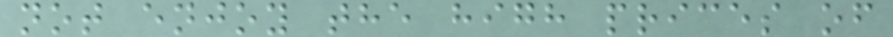not enjoy the high prices of
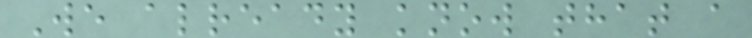We already know that a
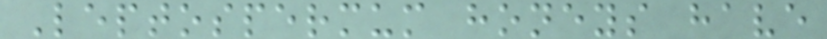Leptospermum honeys have
